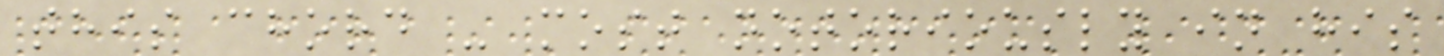this chord - most notoriously in his
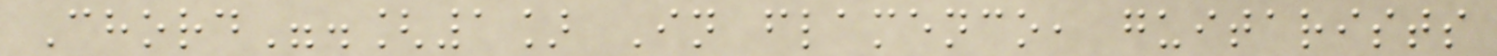Chord".[1] In flamenco, guitarists
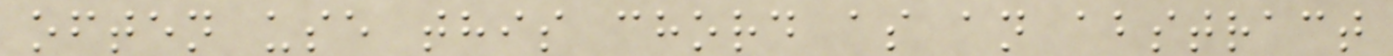often use this chord as an abstract
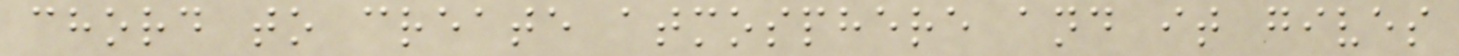chord to create atmosphere and it gives
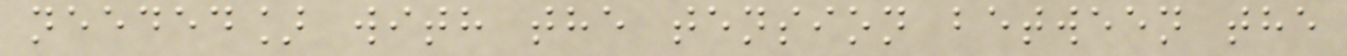needed] with the tension between the
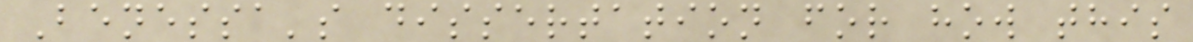Benessa's dissertation for how this
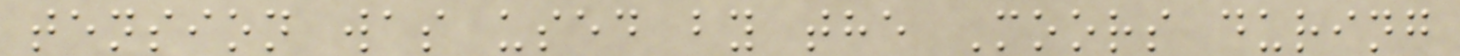tension was used by the Moors during
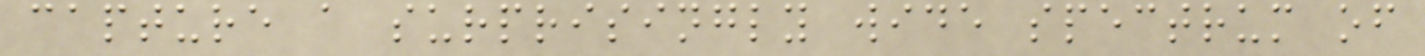capture a surprisingly wide spectrum of
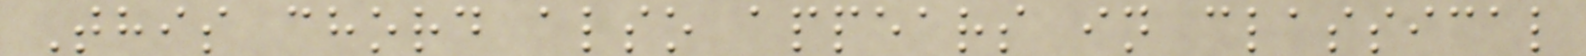This chord also appears in classical
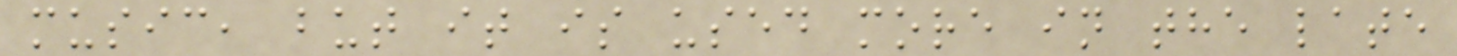music, but it is used more in the late
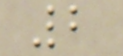2
